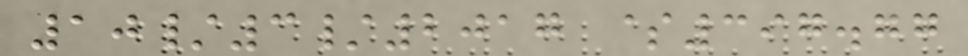10/3/2017 $397.77
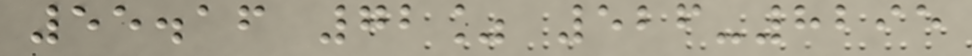55.16 72% 526-8295
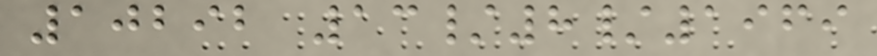10292 13/8/1969
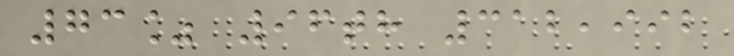73% 96th 312,992
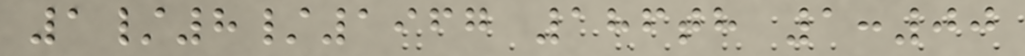1/8/1967 186th 1:00
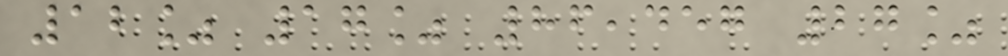12% 17% 86,457 27%
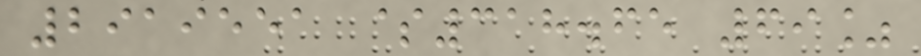2919551 $318.65 69%
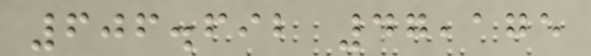606.692 47,175
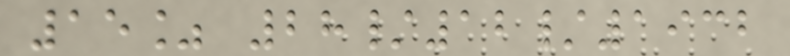15% 28/12/1932
